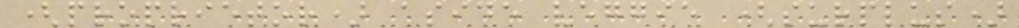(proprietor) aside veggie (surplus)
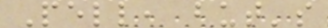Pell, but's
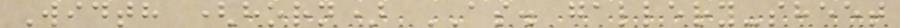Width (horn) AS. gallery-sheet
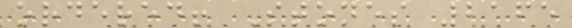ordered! Stones 2165
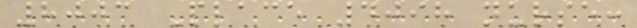8003 Place 4098 nurse:
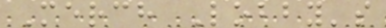Merch Lobby's
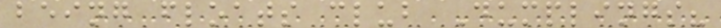being floats club Dumplings?
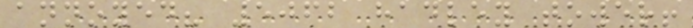annoyed? 5062 hadley tower!
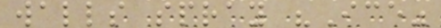walls spray "Ice"
